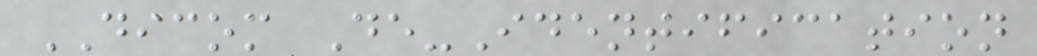DICOM De-Identification
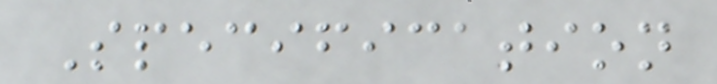Specification
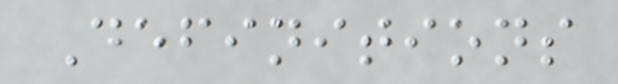Definitions
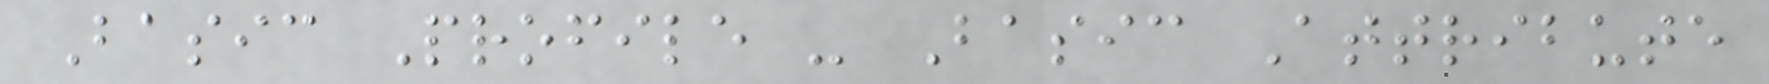Basic Profile - Basic Attribute
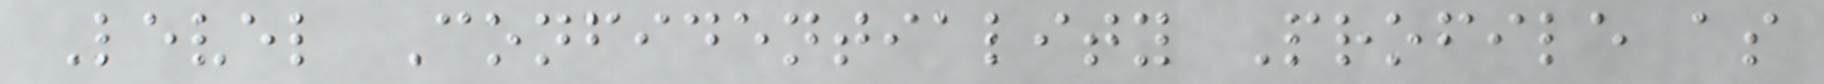Level Confidentiality Profile as
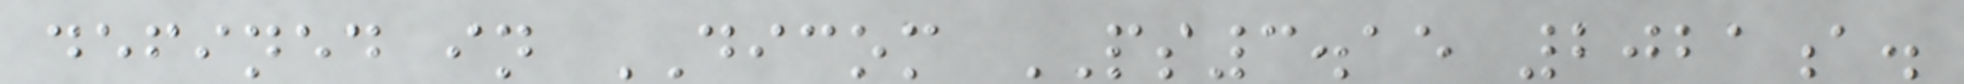defined in DICOM PS3.15 2021a.
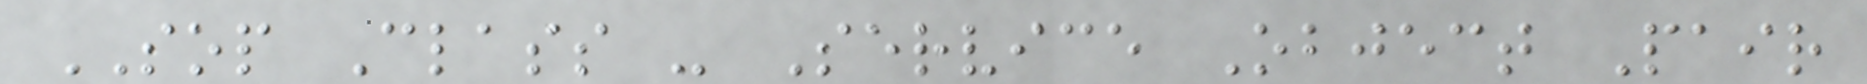SOP Class - Service Object Pair
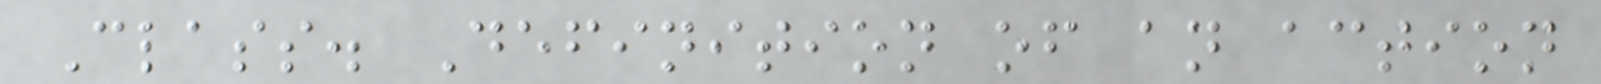Class. Definition of an action
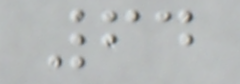64
